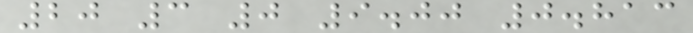20 3 0 9.00 0.813
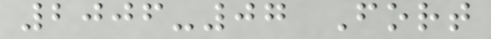2006-07 Fort
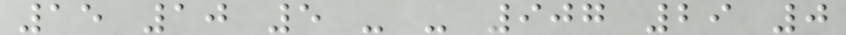15 10 5 - - 907 29 0
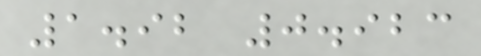1.92 0.923
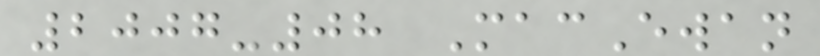2007-08 MacEwan
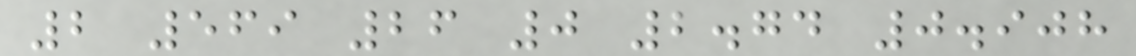2 569 26 0 2.74 0.908
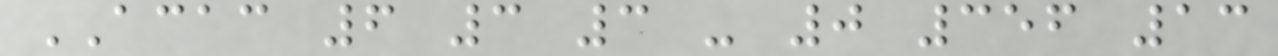ACAC 6 3 3 - 0 356 13
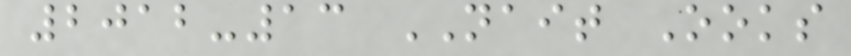2012-13 NAIT Ooks
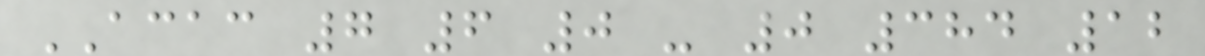ACAC 7 6 0 - 0 384 12
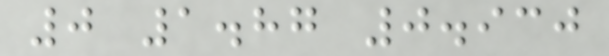0 1.87 0.930
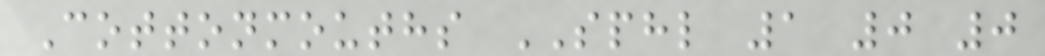Cottonmouths SPHL 1 0 0
